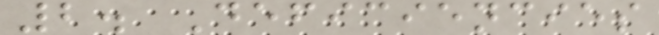2. Deficiencies
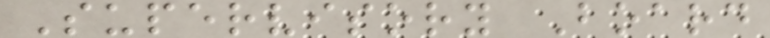Supervisory Board
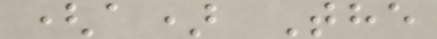(a) The
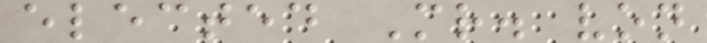elected Mr. von
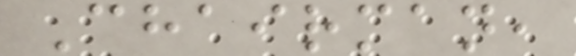Chairman,
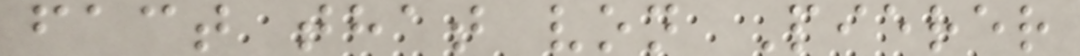fact that von Pierer
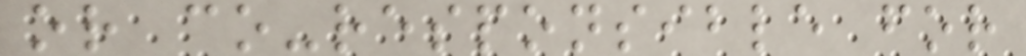or co-responsible for
